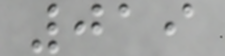019
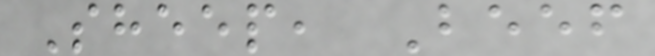Sheep, Beef
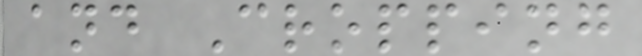and Cropping
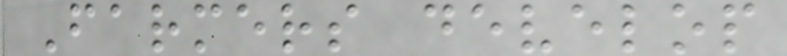Farmers develop
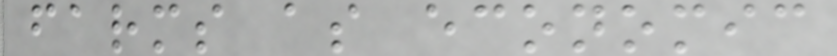farms as economic
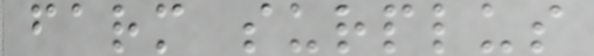farm surplus
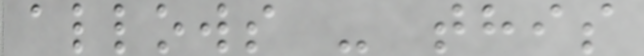allows - this
